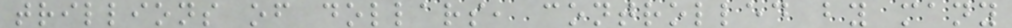trillions of dollars, controlled by many
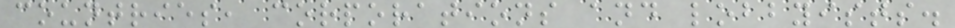countries, corporations and lobbyists.
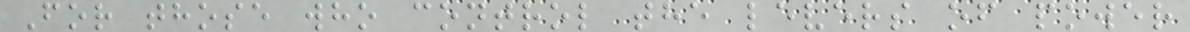For those who control the levers of power
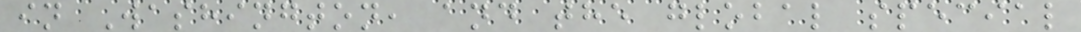in Washington, and the global special
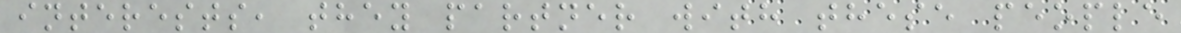interests, they partner with these people
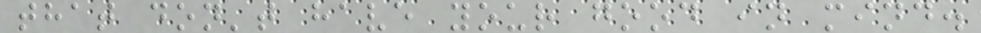that don't have your good in mind.
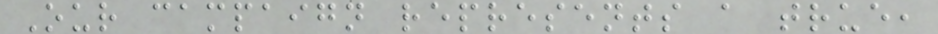Our campaign represents a true,
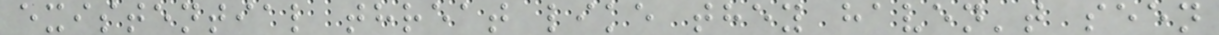existential threat like they haven't seen
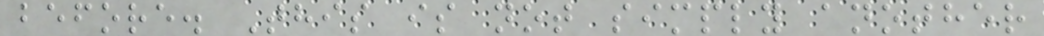before. This is not simply another
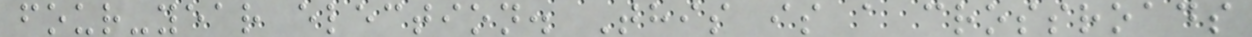four-year election. This is a crossroads
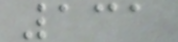131
